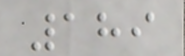189
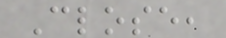Close,
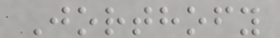Jorthofy
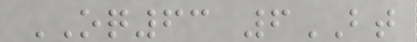OQ63 6BT
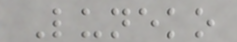Luneko
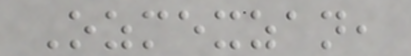Ozmexzan,
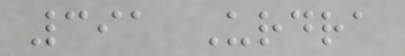391 Urdra
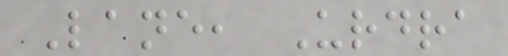Lane, Urdra
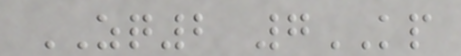ZQ2 7KP
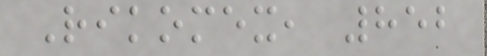Rikomex, 852
